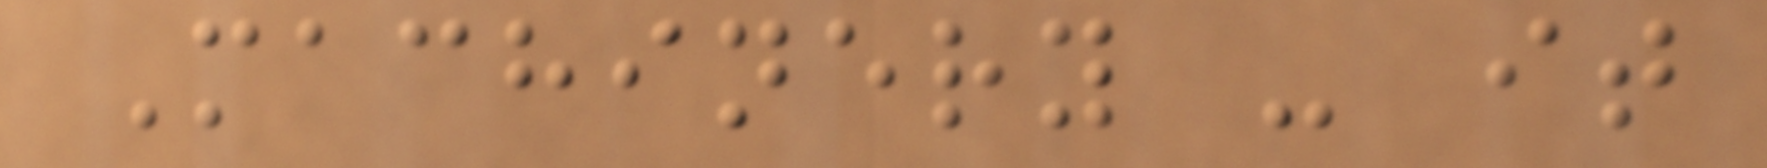Machinery - it
